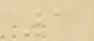1
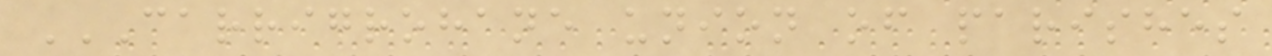CARRIGROHANE UNION OF PARISHES
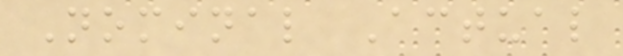Nominal Actual
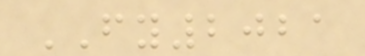FY2021
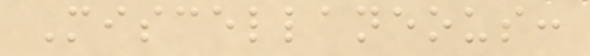Miscellaneous:
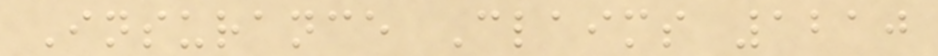Insurance Claims 1210
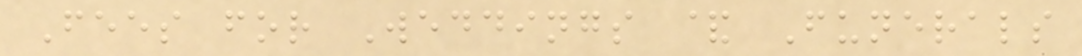Fees for Weddings & Funerals
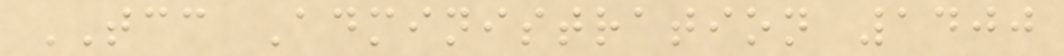TCC Administration 1400
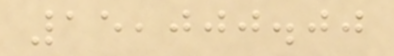15,000.00
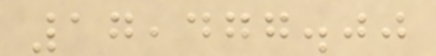17,477.00
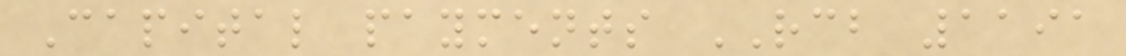Capital payments RCB 1191
